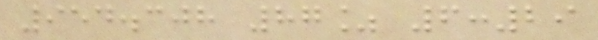954.308 87% 6:29
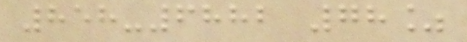858-6882 78%
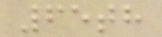65th
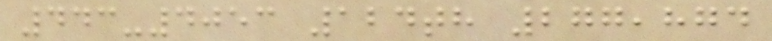443-4053 124th 277,874
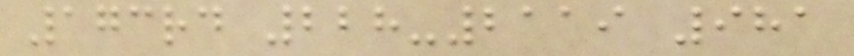173rd 228-2119 981
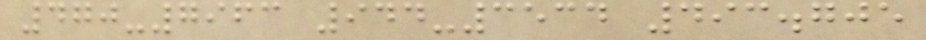470-7963 944-3534 493.705
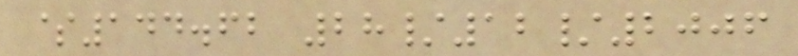$144.62 28/12/2006
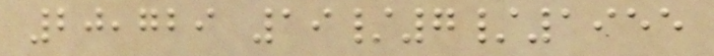20,729 19/7/1955
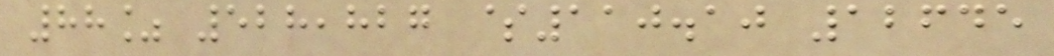88% 528,827 $110.10 12645
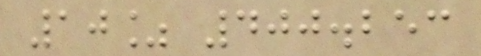10% 400.253
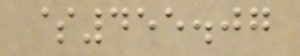$455.07
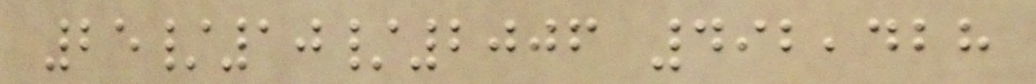25/10/2006 492,428
